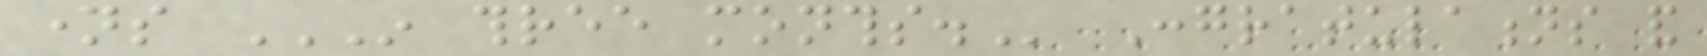names IN THREE MONTHS. Congratulations and
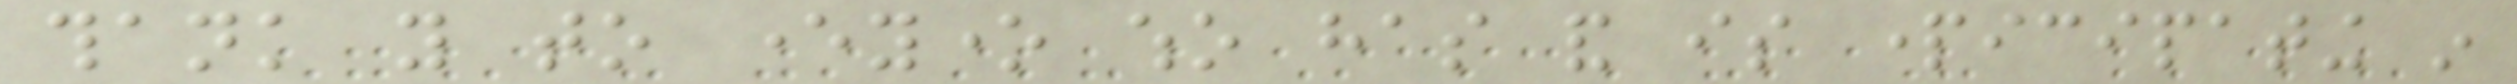thank you to everyone who has and is participating in
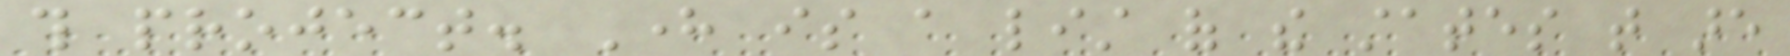this project. Here is a list of the states that are
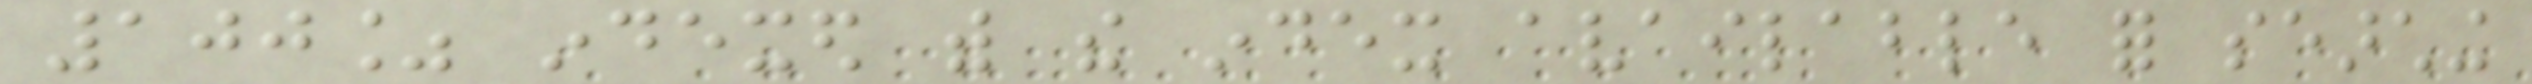100% indexed with the index available for searching
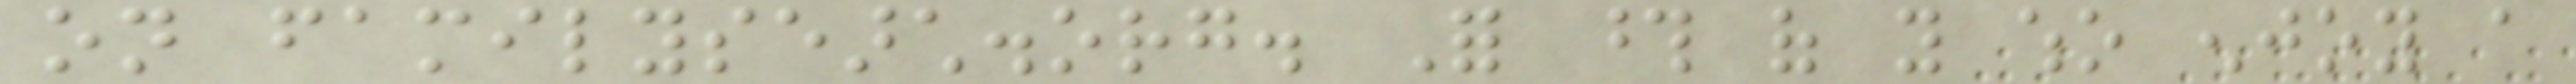on familysearch.org. For those of you who enjoy a
